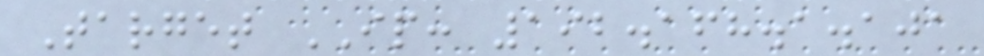Target IP: 192.168.1.101
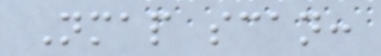Nmap scan:
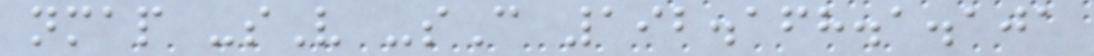nmap -sV -sC 192.168.1.101
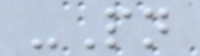-Pn
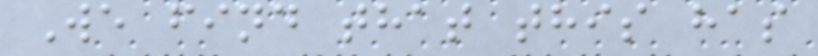We find that this has
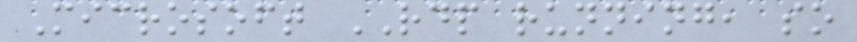Microsoft RDP running, so
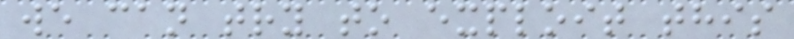we can try to exploit this
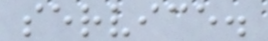service.
